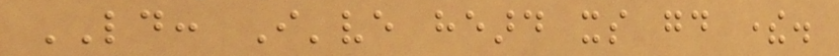LD: I've heard its good there.
